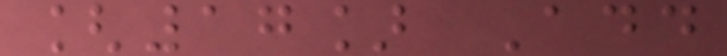[17] Add
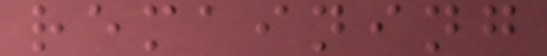remaining
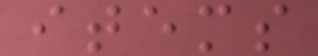items
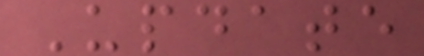Update
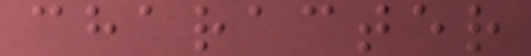character
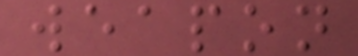weapon
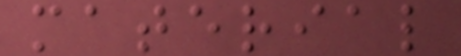material
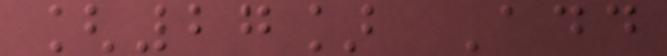[27] Add
